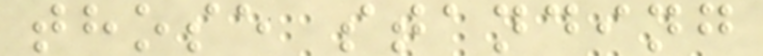those standing
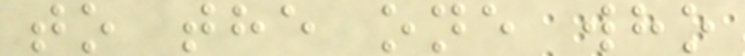to the one who
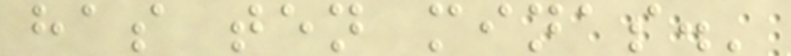has ten minas.'
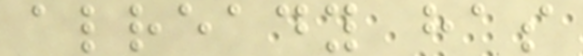already has
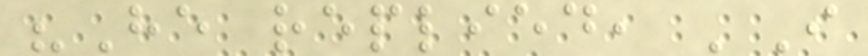"He replied, 'I
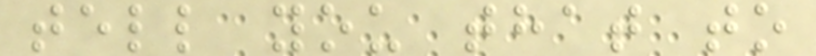tell you that to
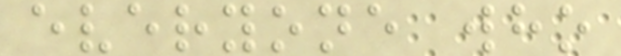everyone who
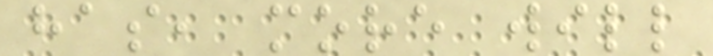has, more will
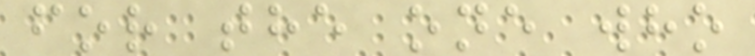for the one who
